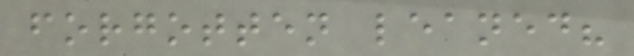forgotten leaned?
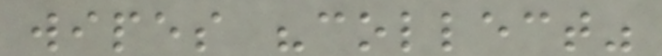wipes "collect"
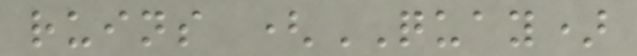ruins (QUAY)
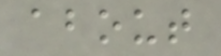about
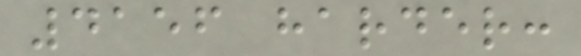4156 harder:
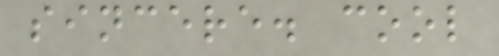sincere. cool
